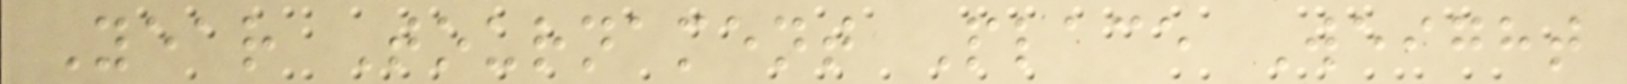Year Tournament Place Weight
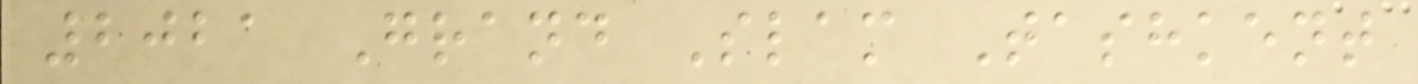2021 Grand Slam Tashkent
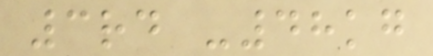3rd -48kg
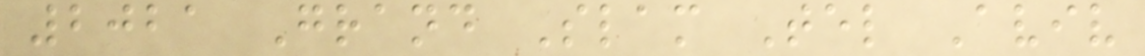2021 Grand Slam Tel Aviv
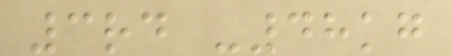3rd -48kg
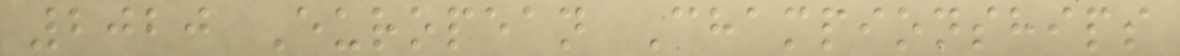2020 European Championships
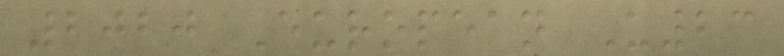2020 European U23
